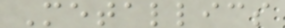Metallics
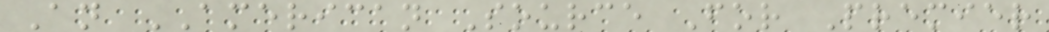An AMERICAN Source For Premier
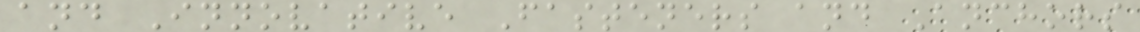and Innovative Fasteners and Anchors
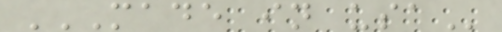MADE IN USA
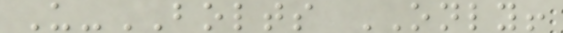U-BOLTS ONLY!
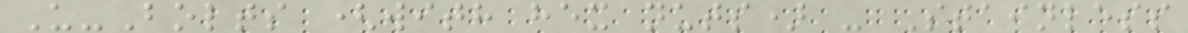U-Bolts (with hex nuts) - Stainless
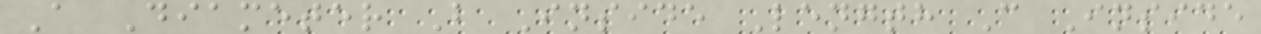A Diameter B Inside Length C Inside
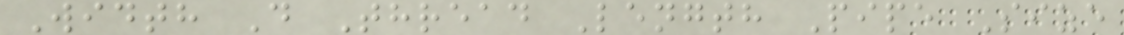Width D Thread Length Pipe Size
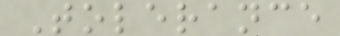Tolerance
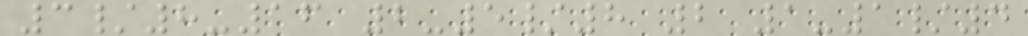3/8-16 2-5/8 2 1-1/4
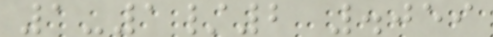1-1/2 .059
